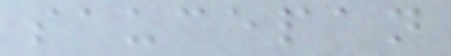saucepan
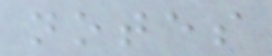notes
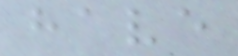have
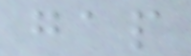gap
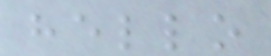hello
